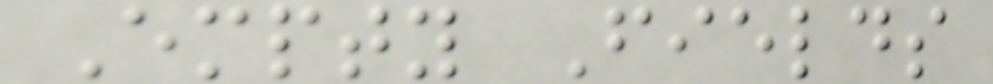Empty Fields
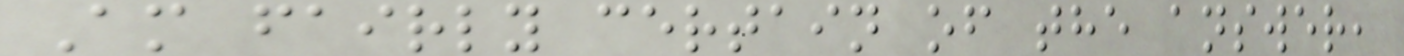Am fairly certain of the answer,
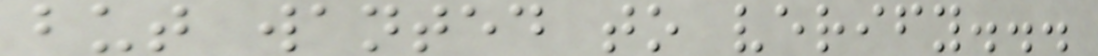but wanted to verify...
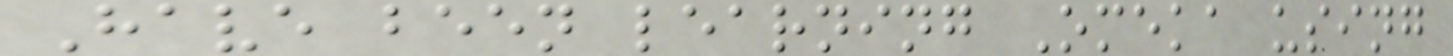Have been learning Omeka using
